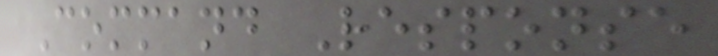Command Response
